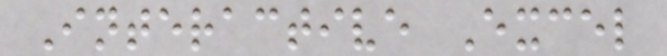Interactive Excel
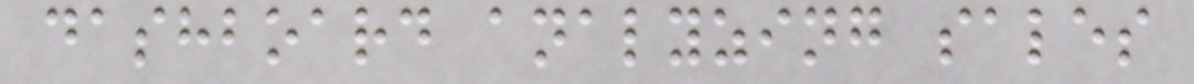dashboard analyzing sales
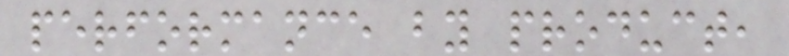performance by product,
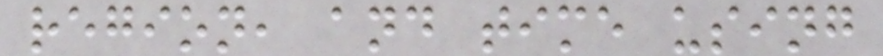region, and time using
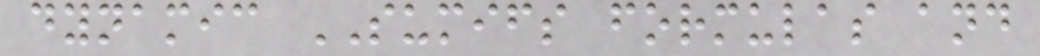dynamic SUMIFS formulas and
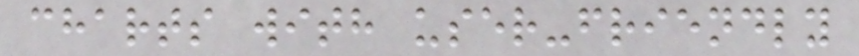charts with user-friendly
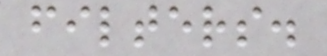filters.
